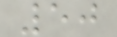50
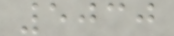5030
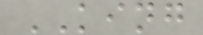KING
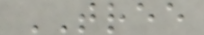TREE
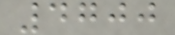4700
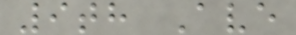9th Ave
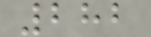282
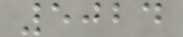5024
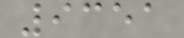9351
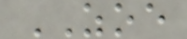ZOE
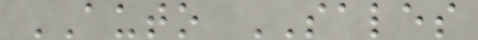AUTO SALES
